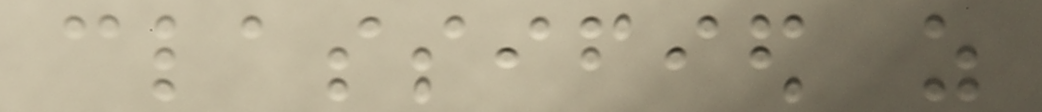classified as
